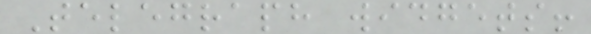Telegraph widgets!
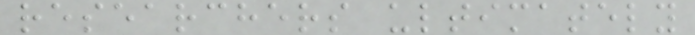researchers ultimately
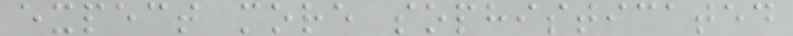expect more sophisticated
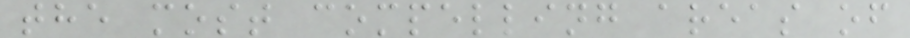the most compelling areas of
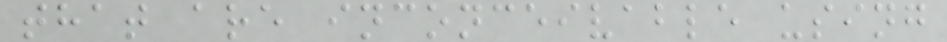that are inconceivable using
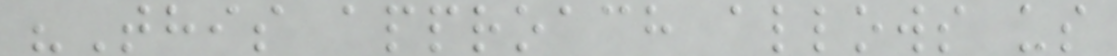"This approach allows us
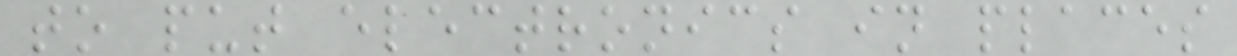to put electronics in places
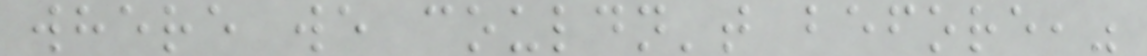where we couldn't before,"
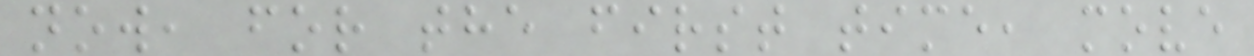now, for the first time, move
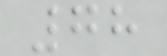78
